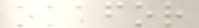okafor
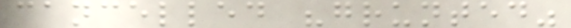cancelled "grunted"
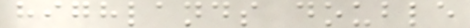highlands double
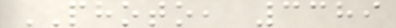PHOTO, 3389
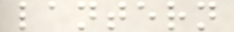lantern
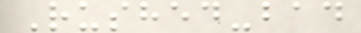Rushed-bad
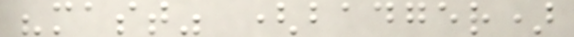"mast" (badger)
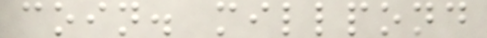coin. millpond
